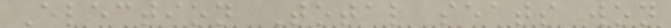Election Total seats won
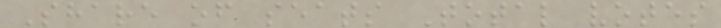Share of seats Total votes
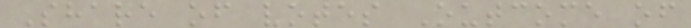Share of votes Outcome of
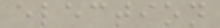election
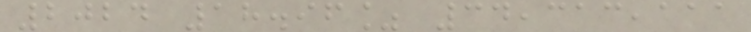2024 18.96% 34,313,111
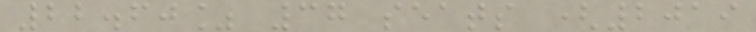22.60% 37 seats (2019
